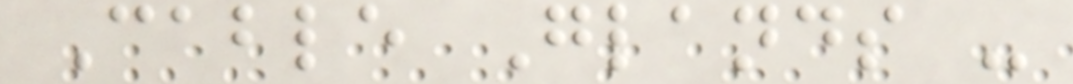Cable Glands -
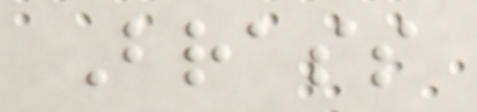Brass
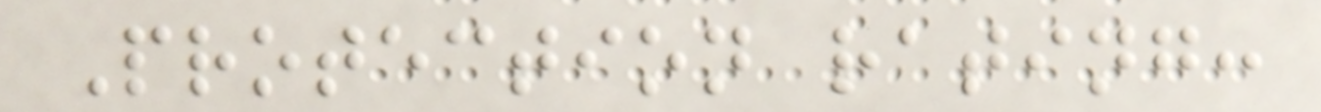Protection rating:
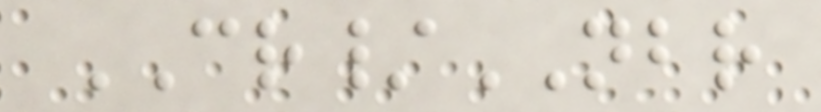CR/NBR
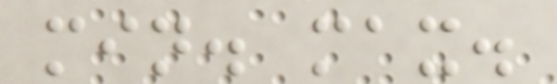min. max.
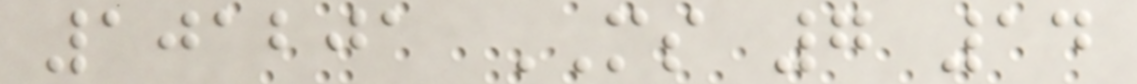101201 MS 7 14
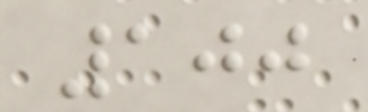100
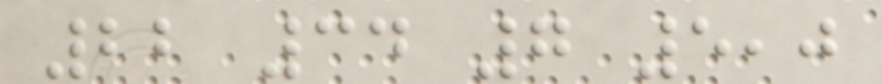22 34 7 5,0
